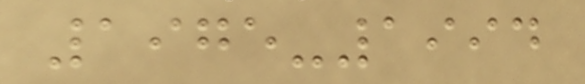1975-1994
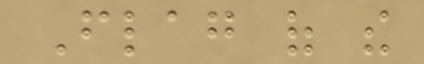Flag of the
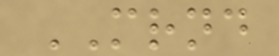MRND
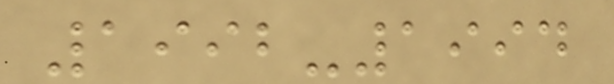1992-1994
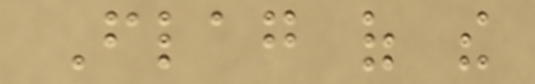Flag of the
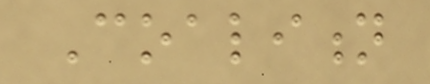Coalition
